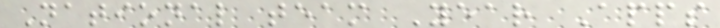National team Year Apps
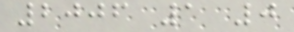2006 1 0
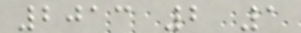2013 2 1
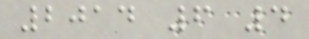2014 6 4
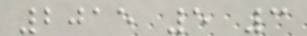2015 5 3
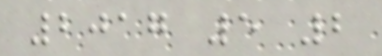2017 5 2
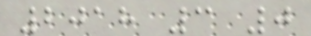2018 3 0
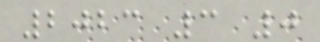2023 3 0
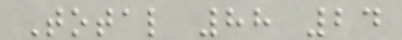Total 88 24
